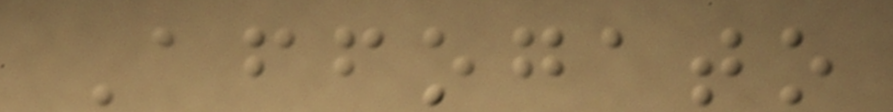Affogato
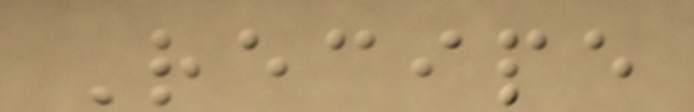Recipe
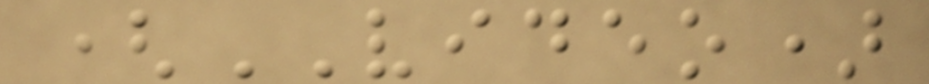(VIDEO)
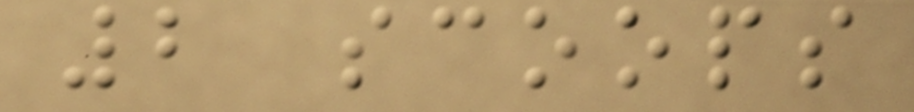2 scoops
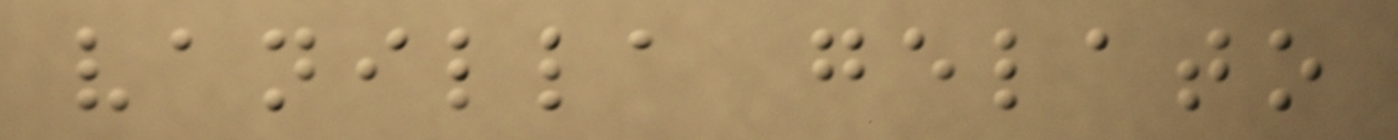vanilla gelato
